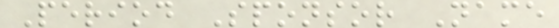Period Sponsor Name
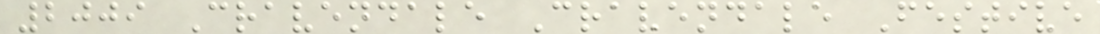2009 Cravendale Cravendale Festive
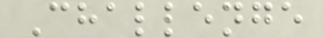Challenge
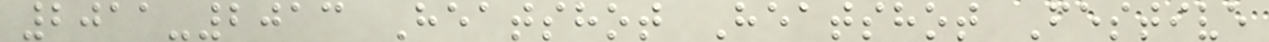2011-2013 Heatshot Heatshot Festive
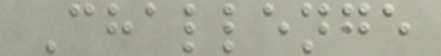Challenge
